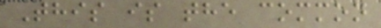This is the common
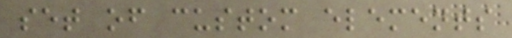set of custom elements
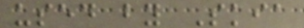used by Skia
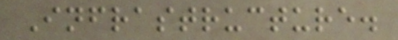Infrastructure.
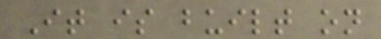It is built on
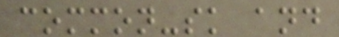common-sk and
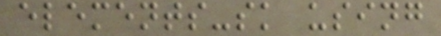elements-sk using
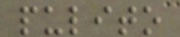pulito
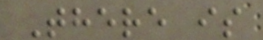There is
